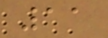11
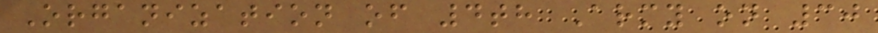Organization of 4th Army on 30
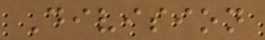Division
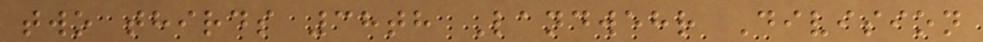two thirds 38th Landwehr Division
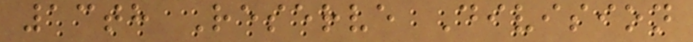13th Reserve Division
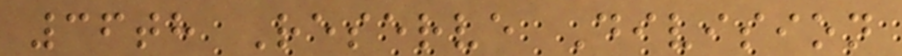36th Reserve Division
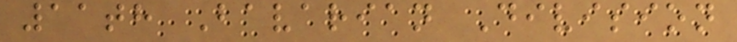11th Bavarian Division
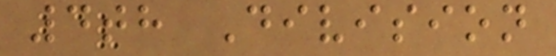4th Division
